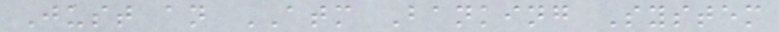Just an ATM Banking System
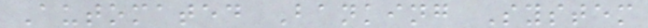Automated Banking System
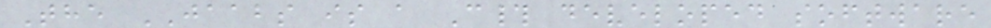The JAABS is a C# developed software
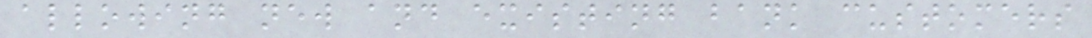allowing new and existing bank customers
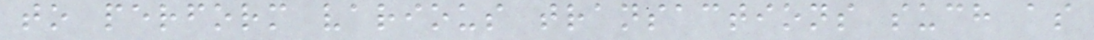to perform various transactions such as
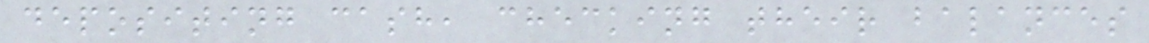depositing cash, checking their balances
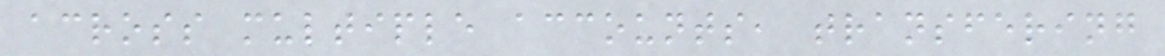across multiple accounts, transfering
